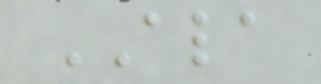ALA
